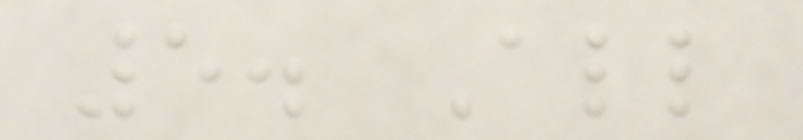5. All
